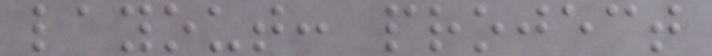layout: project
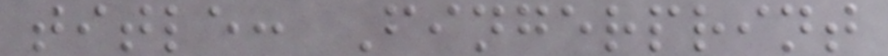title: Fingerprint
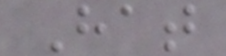Hat
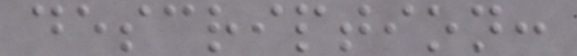description:
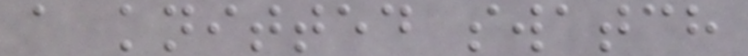a knitted swatch
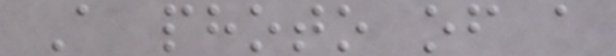A photo of a
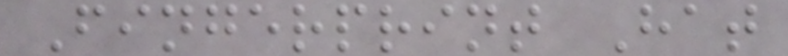Fingerprint Hat
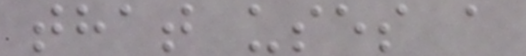that uses a
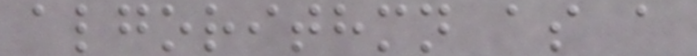algorithmn as a
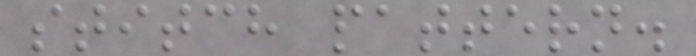stitch pattern.
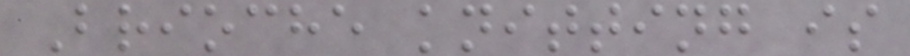Brioche knitting is
